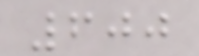600
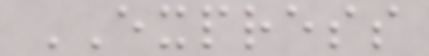EXPRESS
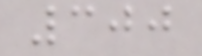300
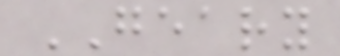GEARY
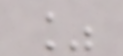%
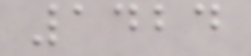1424
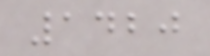1420
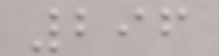296
